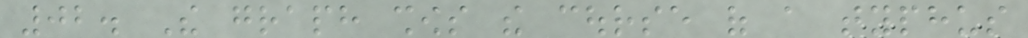02. The graph shows the course of a typhus
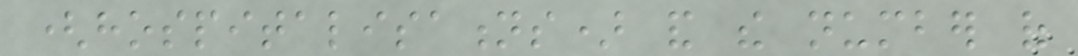(hospitalisations) and the number of
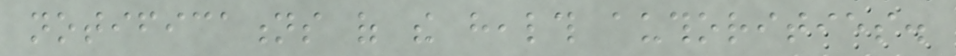notifications of the health authorities.
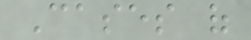Cases of
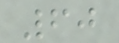60
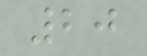20
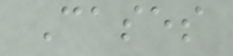Cases
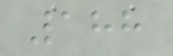188
